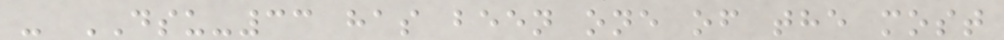- DSU-33 has been one of the most
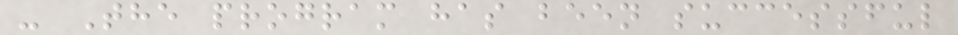- The program has been successful
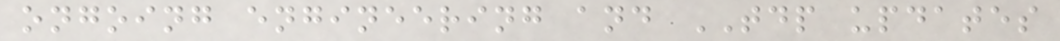ongoing engineering and TDP updates
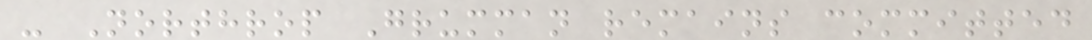- Northrop Grumman remains committed
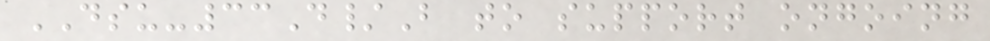DSU-33D/B to support ongoing
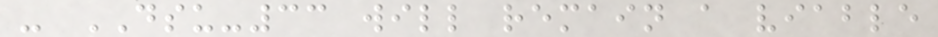- DSU-33 will remain a viable
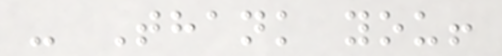- Thank you!
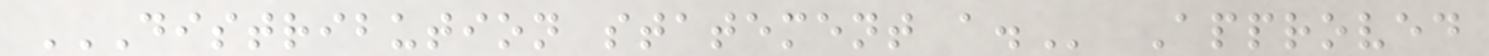DISTRIBUTION STATEMENT A. Approved
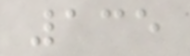135
